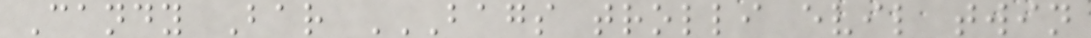Candy Bar BAGS TROLLI EVIL TWIN
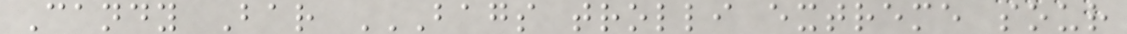Candy Bar BAGS TROLLI EXTREME SOUR
